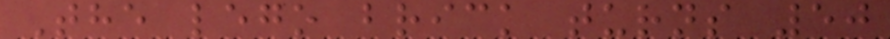The lego brick turns 50
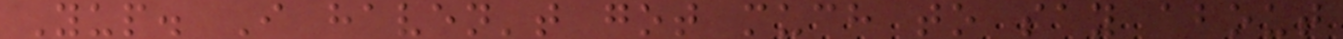Yup. I haven't got much to say about
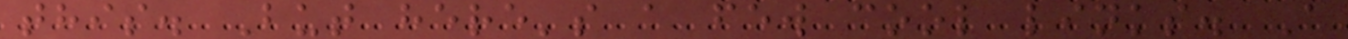this. But here's a few cool links. A
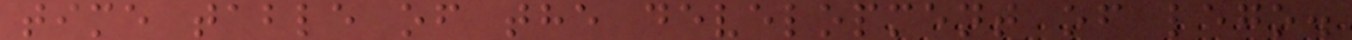time table of the development of lego.
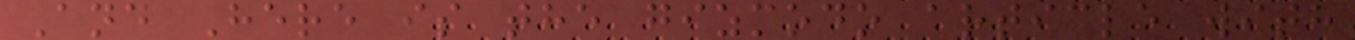And Here is the gizmodo article with
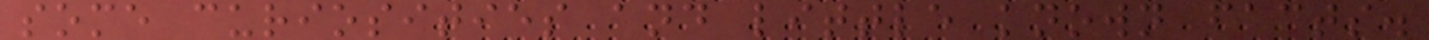some curiosities and little known facts.
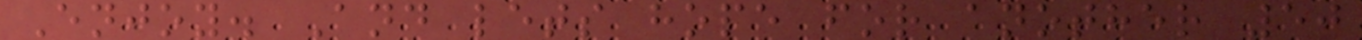Enjoy. And lets hope for another 50
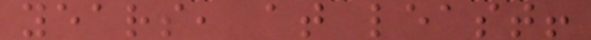years, at least!
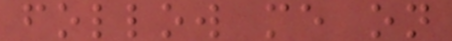follow me on
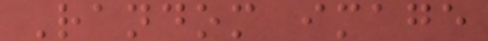Random image
